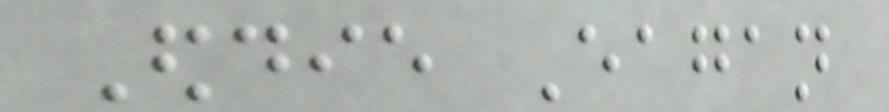Eddie Eagan
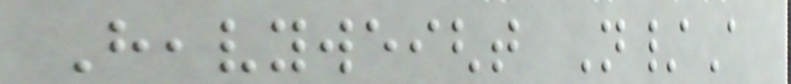Heavyweight N/A
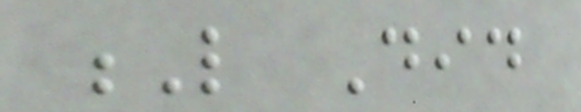L Did
